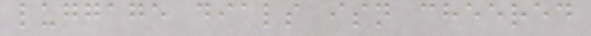luggage dials isn cheered
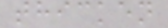thicken
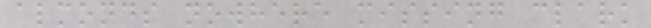almonds nowhere missing clark
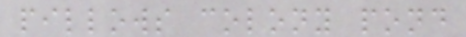pillows colony pond
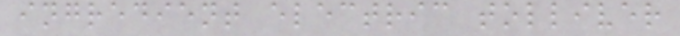ingredient electric tolliver
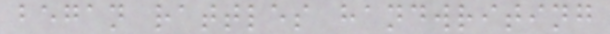began rattles handwriting
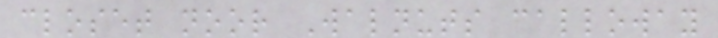closet noor Walnuts calloway
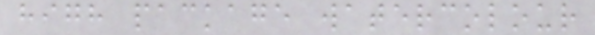high package watercolour
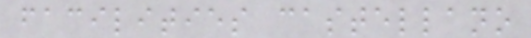facilities castellano
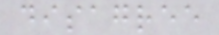disagree
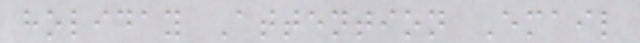holiday Attention Email
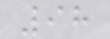98
